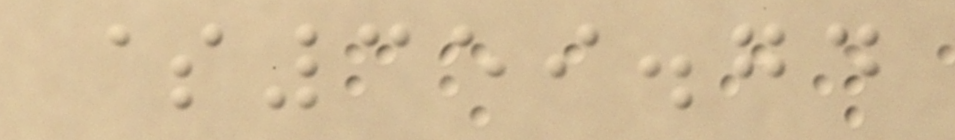$359.74
